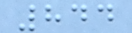844
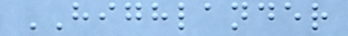HIGHLANDER
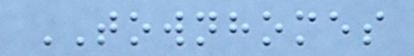TOWNHOMES
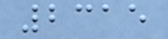2315
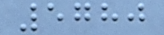5780
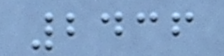2436
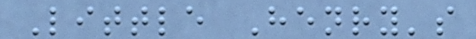Little Henry's
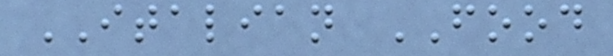ITALIAN FOOD
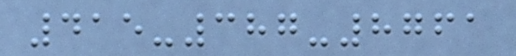415-387-8761
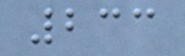233
